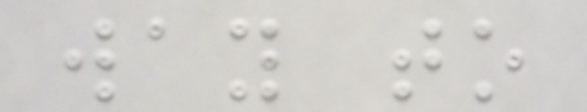way to
